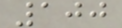100
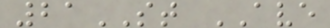21ST AVE
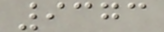9373
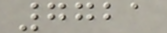7721
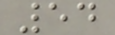54
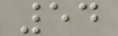54
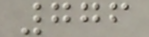776
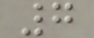7
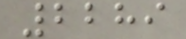2289
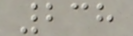238
